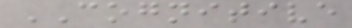COGNITIVE
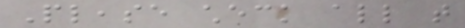Please check all that
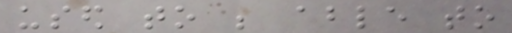used to be able to
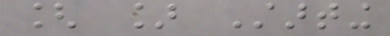[ ] Starting
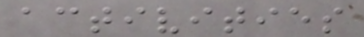activities
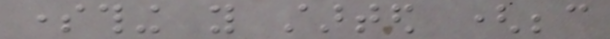something you started (because
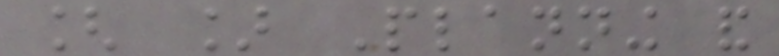[ ] Planning and
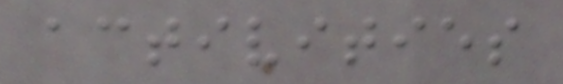activities
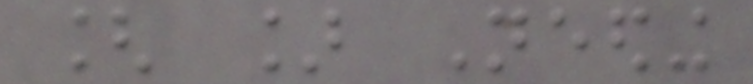[ ] Needing
